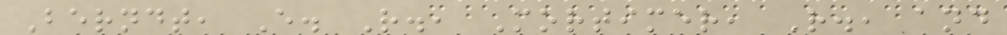Berndt, E. R., Mortimer, R., and
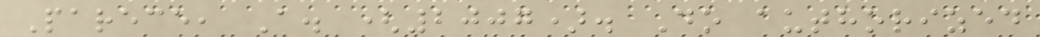Parece, A. (2007). Do authorized
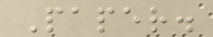Paper.
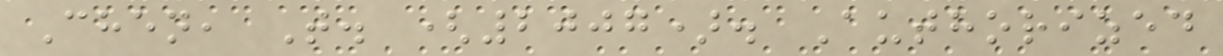Chen, T. (2007). Authorized
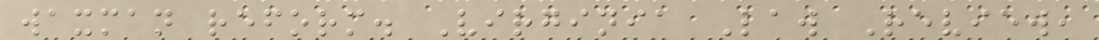waxman reform. Virginia Law Review,
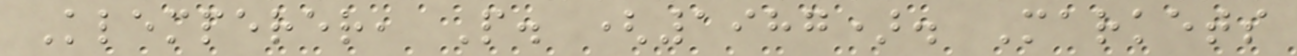Klemperer, P. (1987). Markets
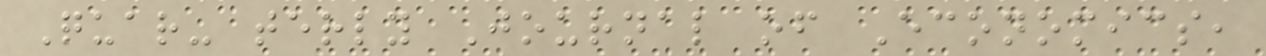Quar- terly Journal of Economics,
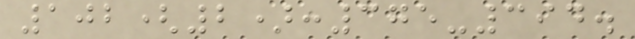102(2):375-394.
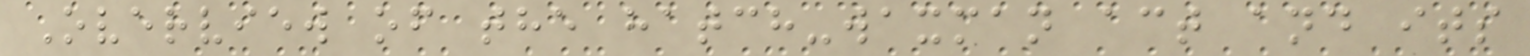Overview of the hatch-waxman act and its
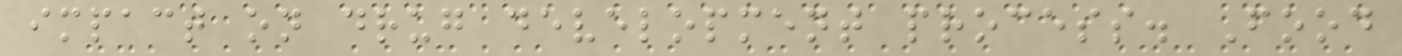impact on drug development process. Food
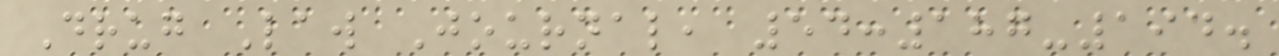Drug Law Journal, 54:187-194.
